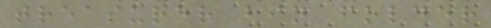treasurer bin folder
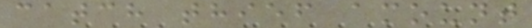catch thief amount
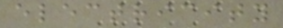electricity
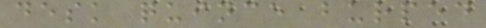desk quince burped
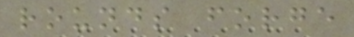rounds forge
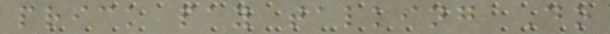prick pay talking Do
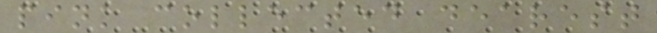pink collected dearest
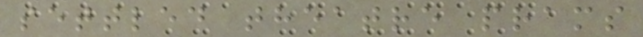settled theatre prams
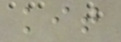kit
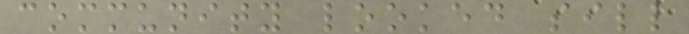community looked sill
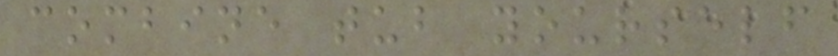combine tub yourself
